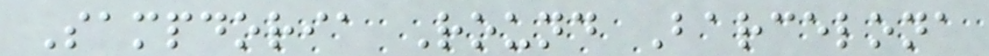Sampdoria Round Barcelona
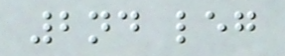2nd leg
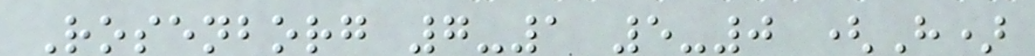Rosenborg 7-1 5-0 (H)
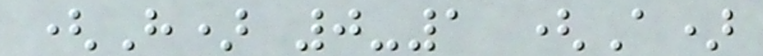(H) 0-1 (A)
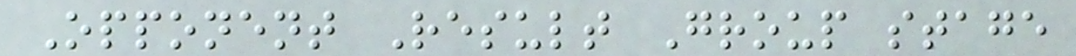Opponent Result Group stage
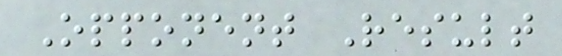Opponent Result
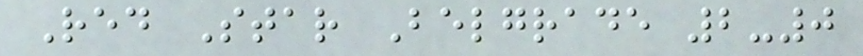Red Star Belgrade 2-0
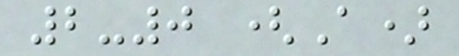2-0 (A)
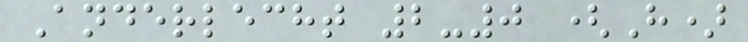Anderlecht 2-0 (H)
